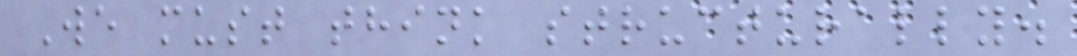We must think structurally.
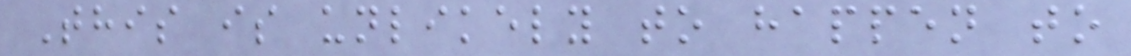This is unlikely to happen to
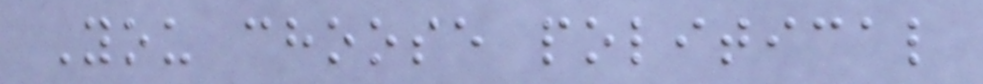You choose political
